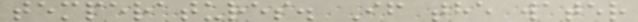temperatures. If the water
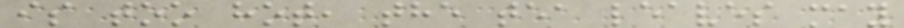is too hot, the tea leaves may
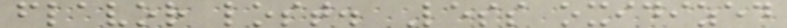flavor lost. Less oxidized
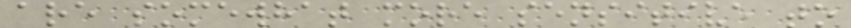are somewhat more sensitive to
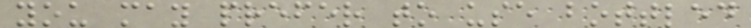you may prefer to use bottled
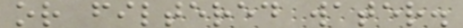or filtered water.
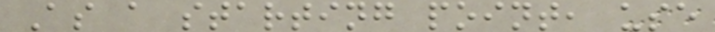As a starting point, use
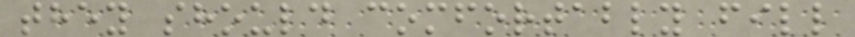they should comfortably fill
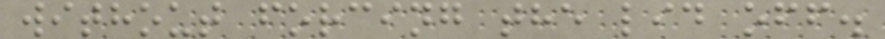without forcing the lid off.
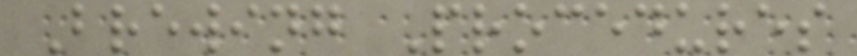Brewing Procedures
